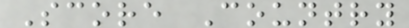Score Country
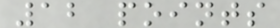12 points
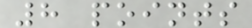8 points
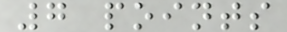7 points
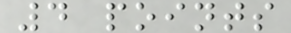4 points
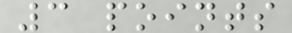3 points
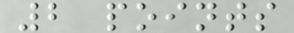2 points
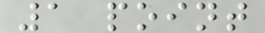1 point
